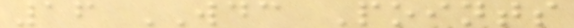16 WDC Points
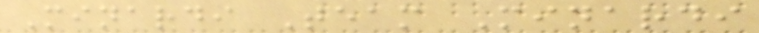Minardi Team Minardi
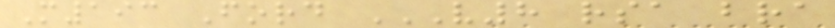M193 Ford V8 RSA BRA
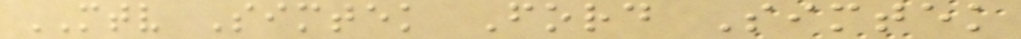MTV Simtek Ford Simtek
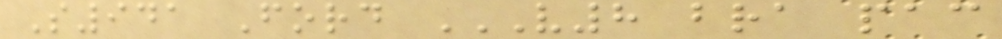S941 Ford V8 BRA PAC
